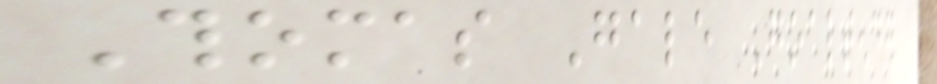Thomas Gale Goaltender
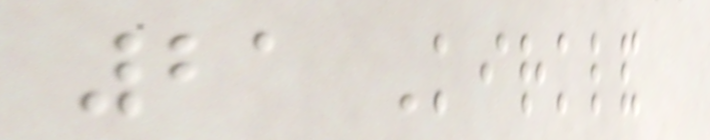21 Kirkland
